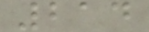214
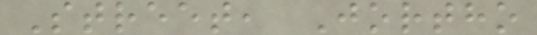Street, Jortho
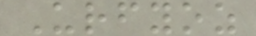Urfyoz
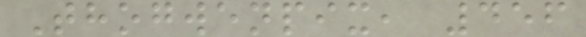Thogwenpix, 456
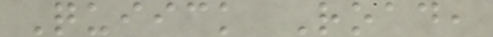Quiick Road,
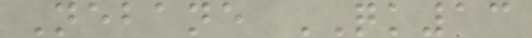Nebane QK13
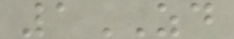1ZD
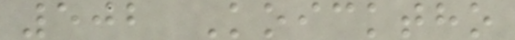502 Koicktho
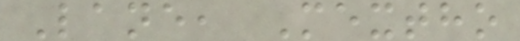Lane, Mextho
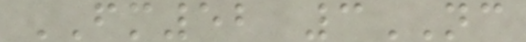FM52 3NC
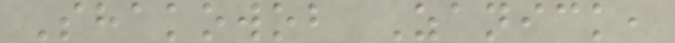Shakowob Zanick,
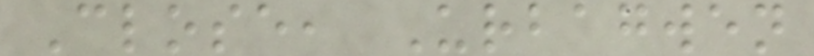Close, Urbagwen
